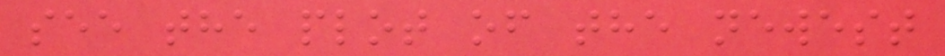see the plot of the newest
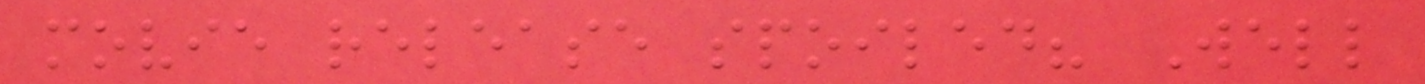movie release spoiled? Well
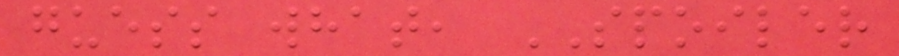guess what, SPOILER
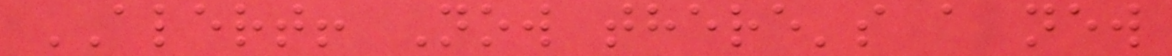ALERT! Now there's a new
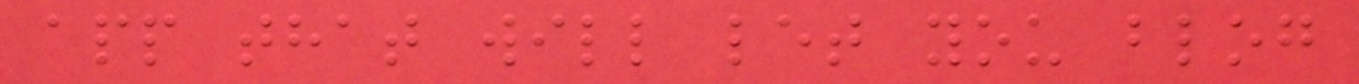app that will let you blog
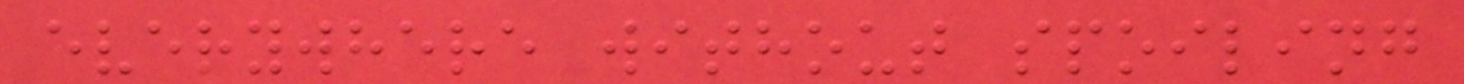everywhere without spoiling
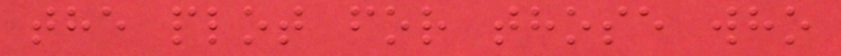the plot for those who
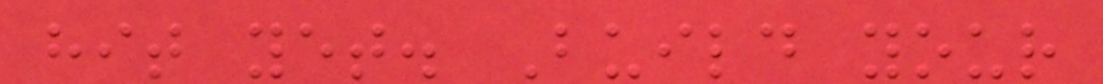hit yet. Build your
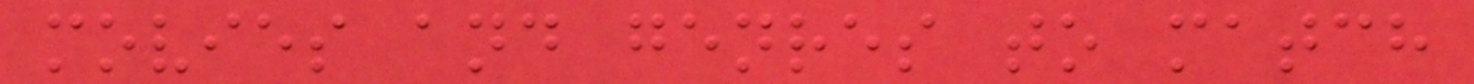movies and genres to match
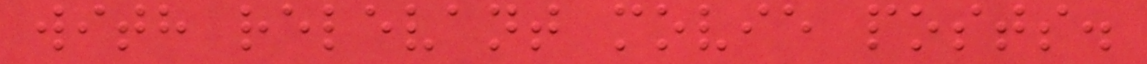with relevant movie posts.
